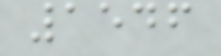1546
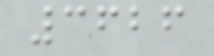3626
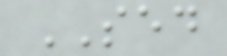SED
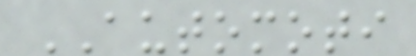AUTOMOTI
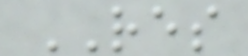RES
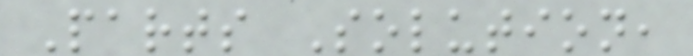Parts Solution,
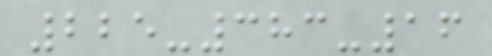225-383-16
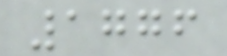1776
